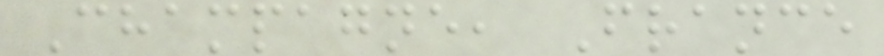Champagne, France
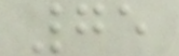75
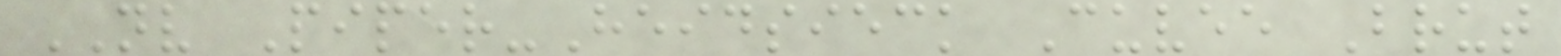NV Piper-Heidsieck Cuvee Brut
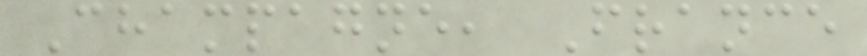Champagne, France
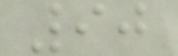90
